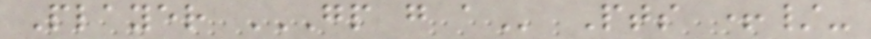Player GP G A Pts +/-
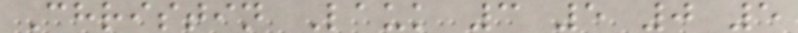Christin Lauk 3 5 0 5
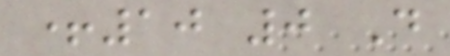+10 0 D
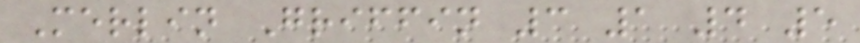Merlin Griffin 3 1 4 5
